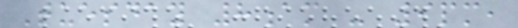Tuesday 8am - 9pm,
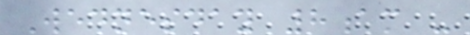Wednesday 8am -
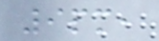9pm,
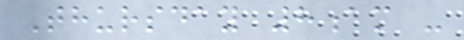Thursday 8am -
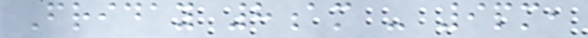Friday 8am - 9pm,
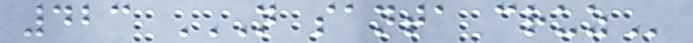423 N SANTA CRUZ
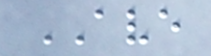AVE
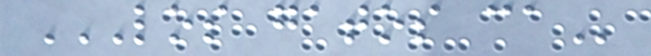LOS GATOS CA
